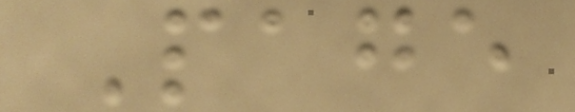Page
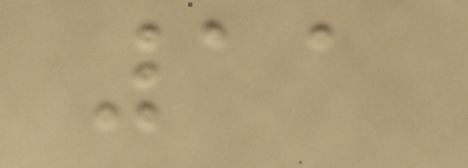11
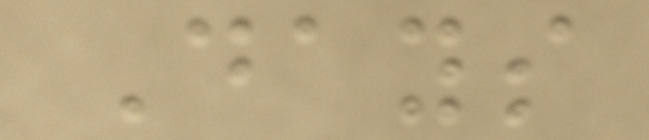Days
